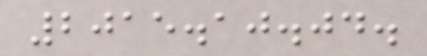2015.10.04.
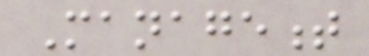Management
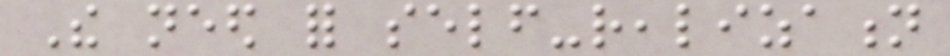The need for self-realization
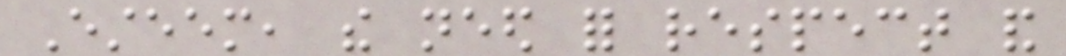Esteem, the need for respect and
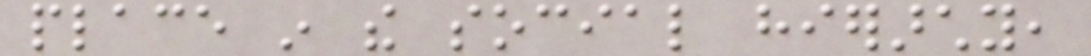place in the social hierarchy,
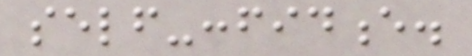self-confidence.
